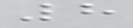8
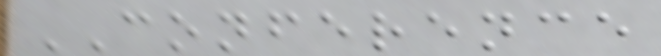CONFERENCE
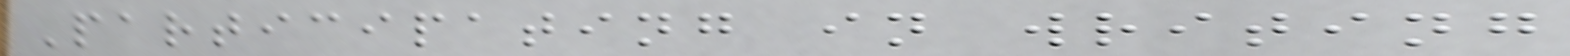Participating in writing
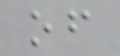of
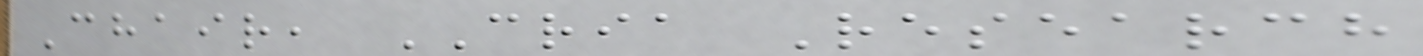Chair, CRIA Research
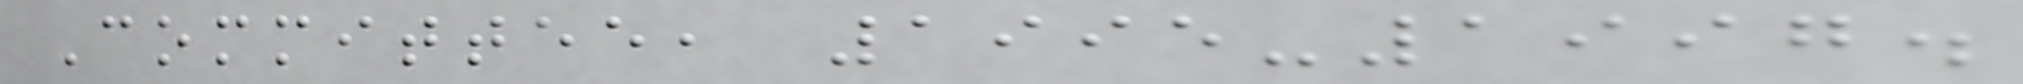Committee, 1995-1997.
